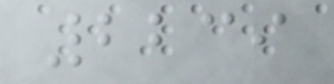2239
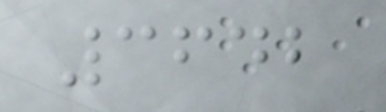3642
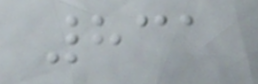831
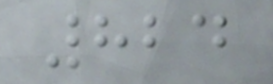824
